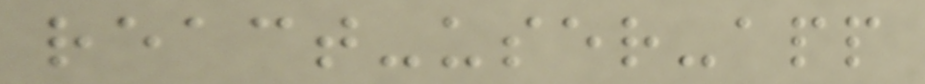react-user-app
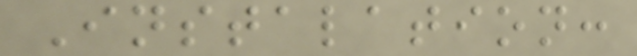Instalation:
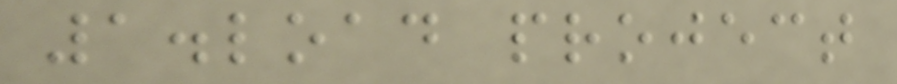1.load project
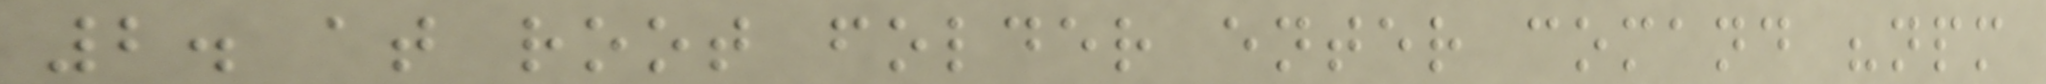2. at root folder enter comand "npm
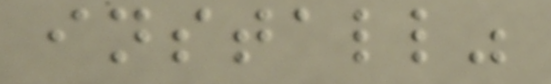install"
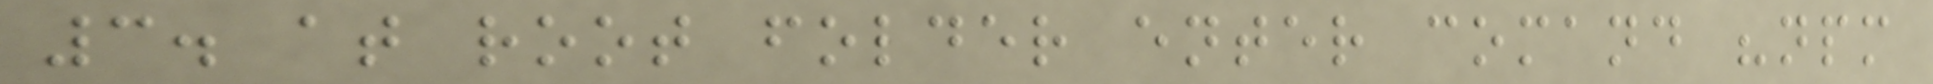3. at root folder enter comand "npm
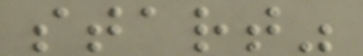start"
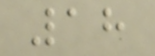18
